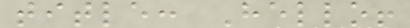title: Hello!
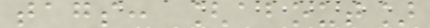tags: [about]
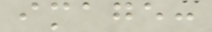image:
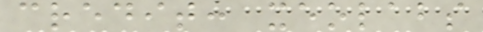credit: xeolabs
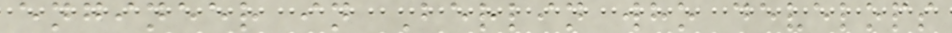engineer in Berlin who develops
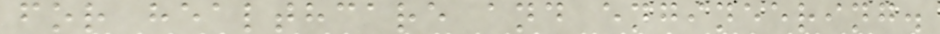for healthcare and engineering.
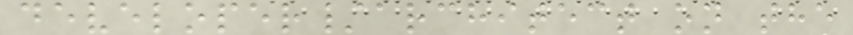developer/architect on the
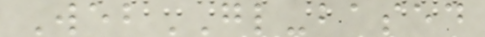WebGL-based
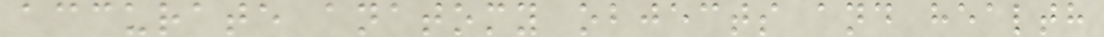accurate anatomy objects and health
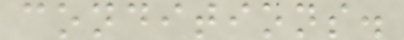conditions.
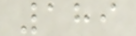189
